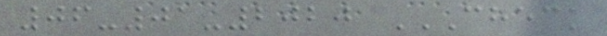06-01-2020 CHECK
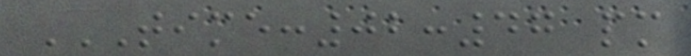TIME:02:47 PM
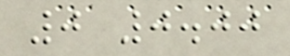0 0.00
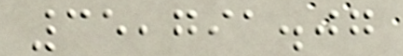35,791.07
